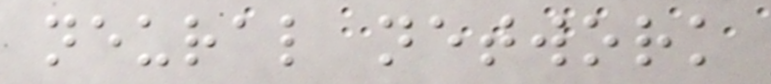neural network
